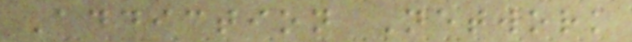Addiction Network
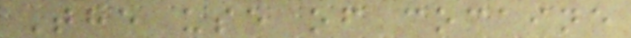The use of cocaine
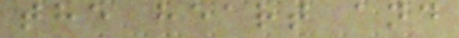the heart and
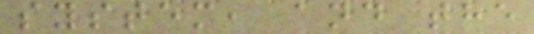system, and the
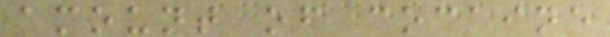amount of cocaine
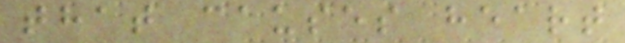that causes heart
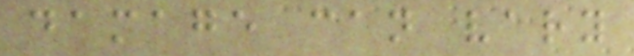damage can vary
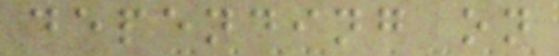depending on
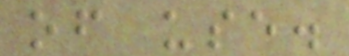of use.
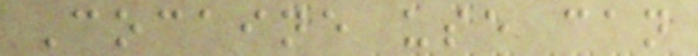Cocaine use can
